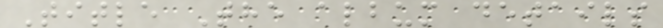Title The album details
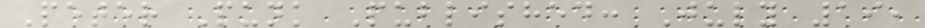Peter Punk Published: July 19,
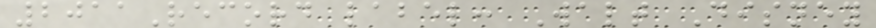2011Record label: Walt Disney
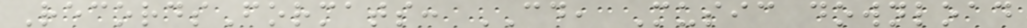RecordsFormats: CD, Music download
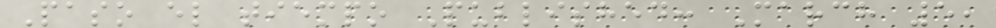Paso el tiempo Published: March 5,
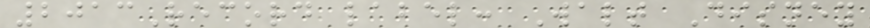2013Record label: Walt Disney
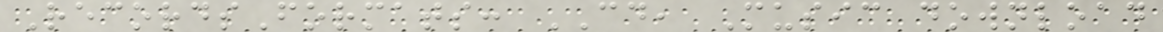RecordsFormats: CD, Music download
